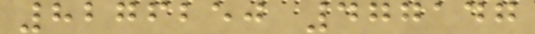8276250 477147
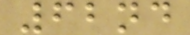62nd
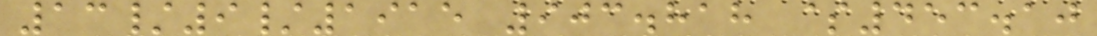13/9/1915 903.818 $453.10
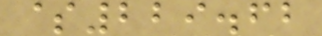$229.62
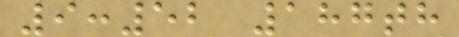9:52 187th
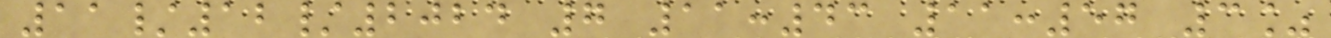11/12/2024 7 11:43 11:57 3%
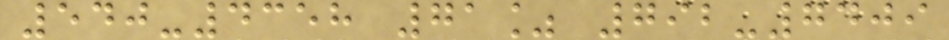540-4358 71% 792-7409
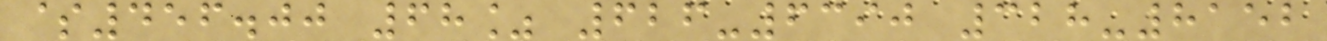$456.00 68% 626-6390 328-8152
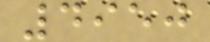4950
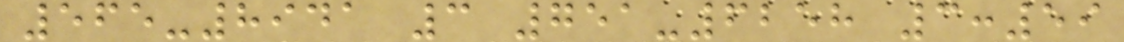565-8941 3 751-6258 3:59
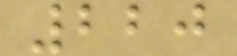220
